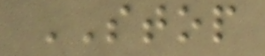STOP
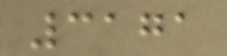3171
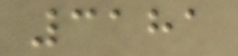3181
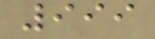999
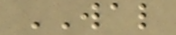WAL
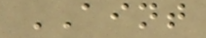AINT
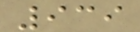939
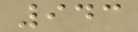943
